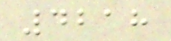4218
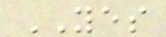YES
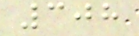308
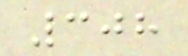308
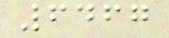6467
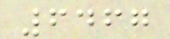6467
